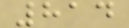814
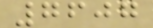7607
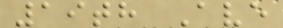19th Ave
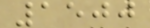1500
